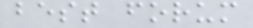best forum
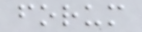forum
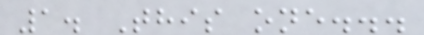1. This one...
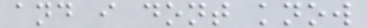and i dont know
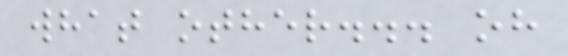what other... oh
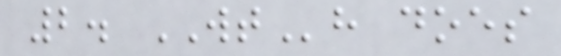2. WTh does
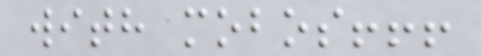with mobos!!!
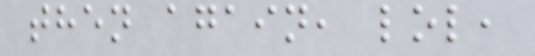then again, lol,
